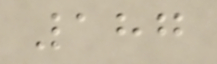187
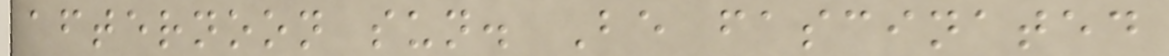afternoon sun. Be fascinated
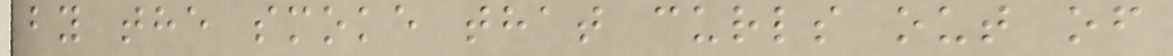by the smoke that curls out of
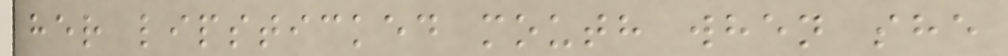her lipsticked mouth when she
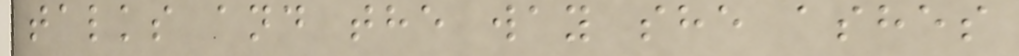talks and the way she ashes
